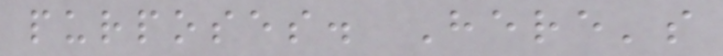purposes. Here's
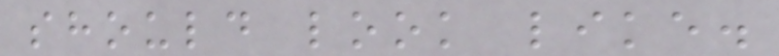should look like.
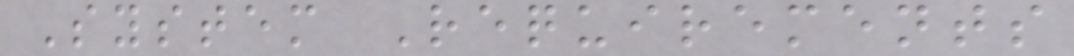System Requirements
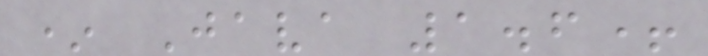* Java 1.6+
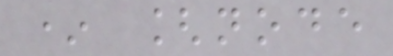* [node
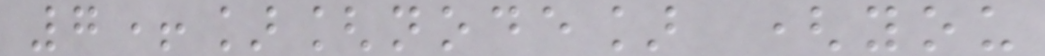7+][node] (you
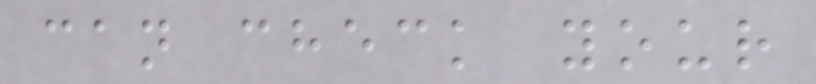can check your
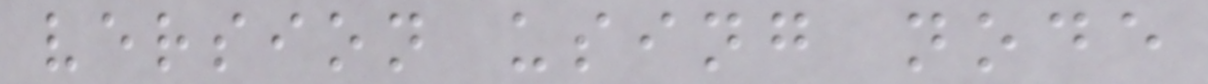version using node
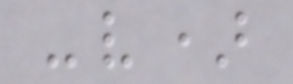-v)
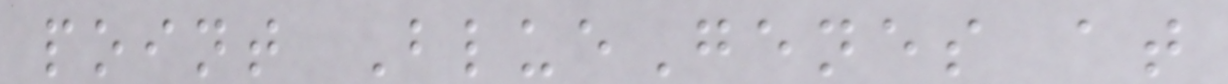point BlueGenes at
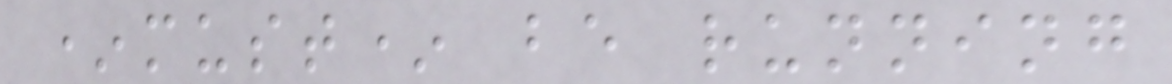*must* be running
